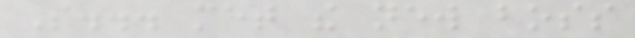So... met the new boss
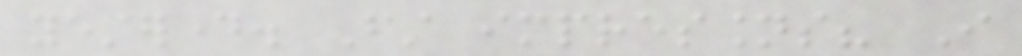yesterday. First impressions? I
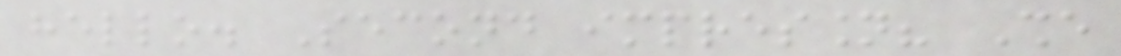hello. Second impression? She
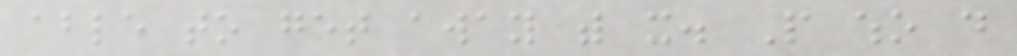able to get away with it. People who do
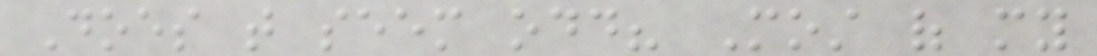Does that seem odd? Most of my
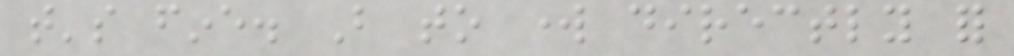that's fine. But to work directly for
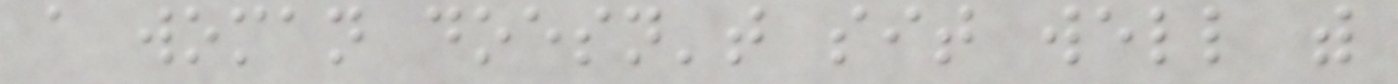a woman doesn't sit well with
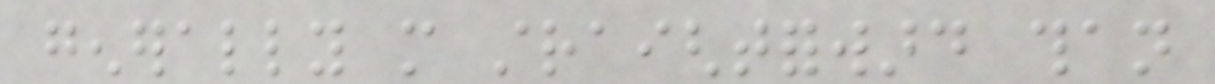generally more straightforward than
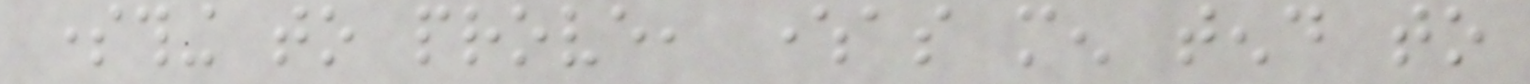something to prove, whereas men tend to
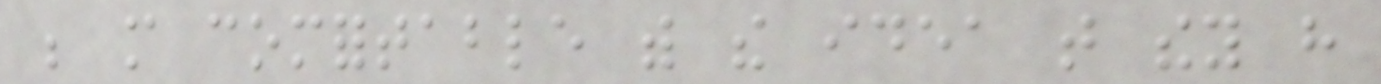be more comfortable with the idea that they have
